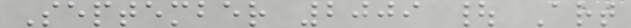September 2009 | Art
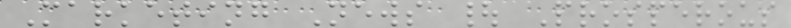Marketing News | Prosperous
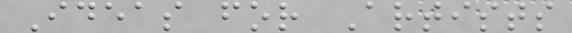Ideas for Artists
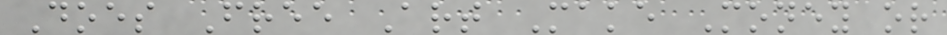Does Free Art Make Money or
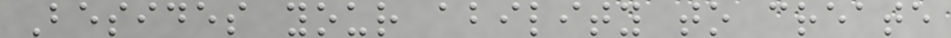Besides your ability to create
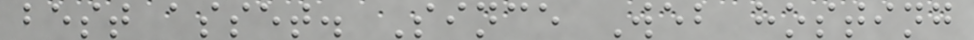best asset. Since Web hosting
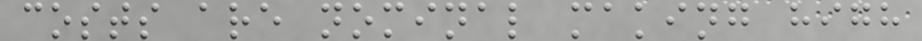costs are nominal making high
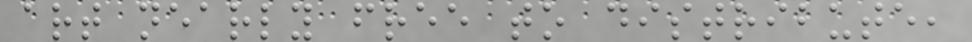art nearly free to distribute,
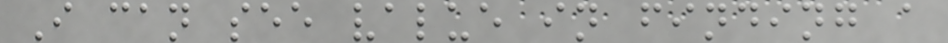I can see value in finding a
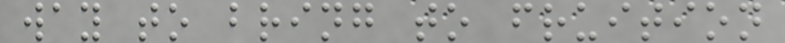way to bring to fruition
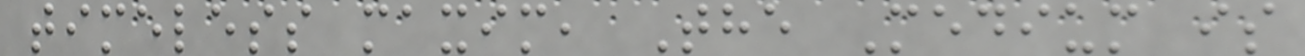timeless maxim, The Medium is
